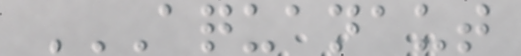AQUANAUT
